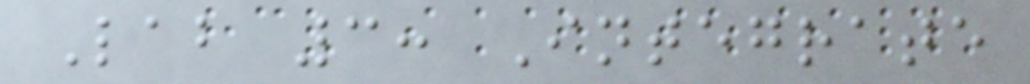Lab 3: Integrate
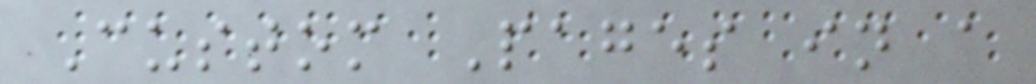Custom Pages in a
